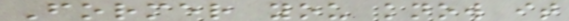Former you know it
